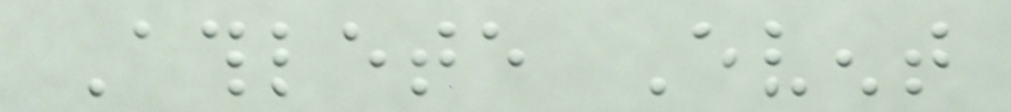Athlete Event
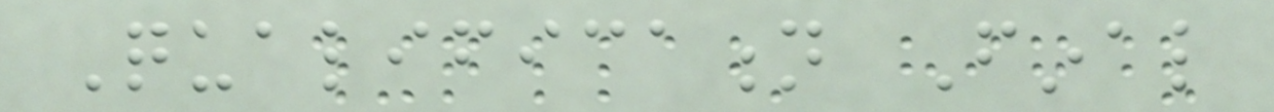Qualification Final
